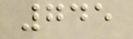745
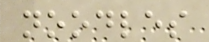noodles
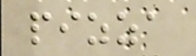pizza
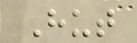Hut
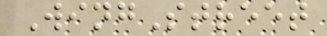WingStreet
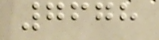7678
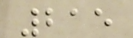215
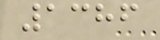1386
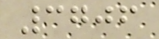3706
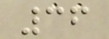36
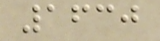1630
